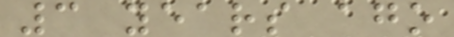3 years ago
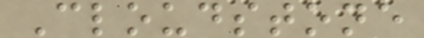Cloudstone
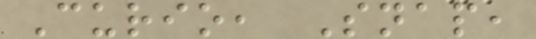Curio, Snap,
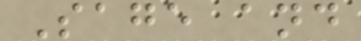Sage and
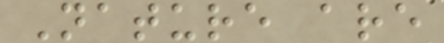Nature are
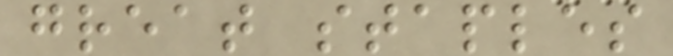great staples
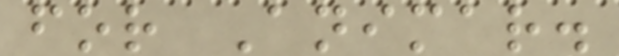for Animar.
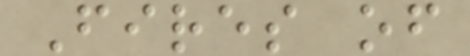Fires of
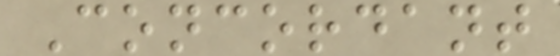Concordant
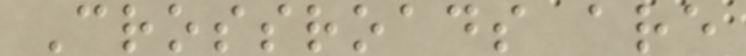Crossroads are
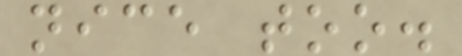nice too.
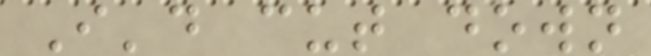I'd cut down
